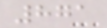871
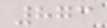873
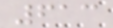613
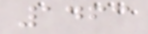1463
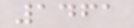1461
